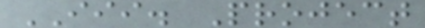III. Project
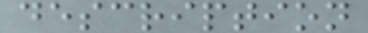description
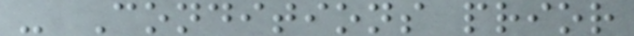- Conditions prior
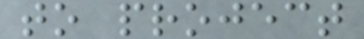to project
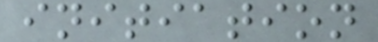initiation
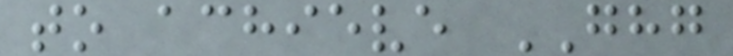to achieve GHG
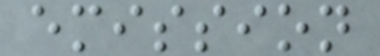emission
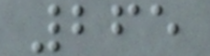265
